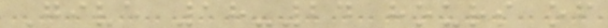Give 18-24 hours of
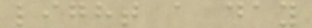light a day
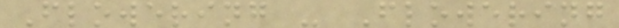Flowering - Flowering
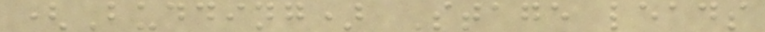(Budding) Stage leads
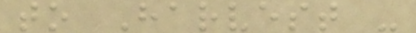to Harvest -
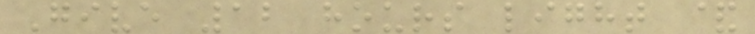Give 12 hours light &
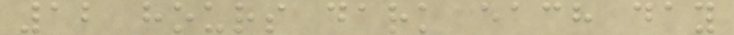12 hours dark each day
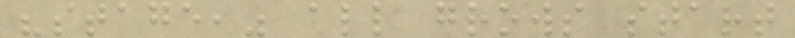"stage," all grows start
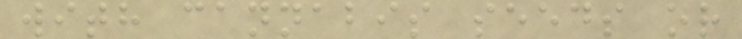with cannabis seeds or
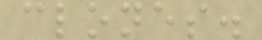clones.
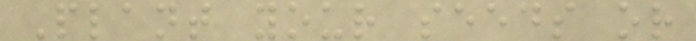Plant your seeds or
